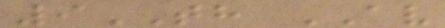9TH AV
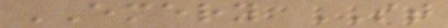EMERY ST
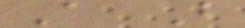A B
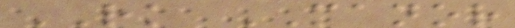RK MANOR
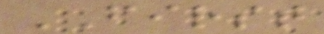FIRST
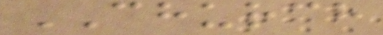CHURCH
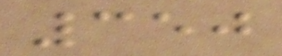350
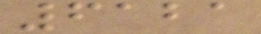6121
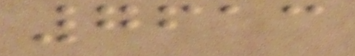7613
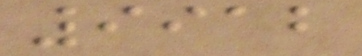9912
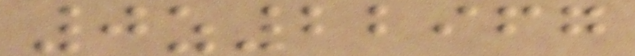0z22967
